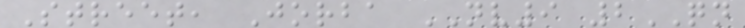Street, Jorba NV9 2QN
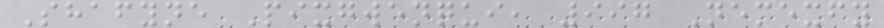Shafyne Pixgwenqui, 997 Nemexfy
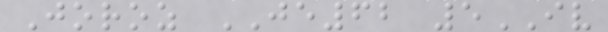Joroz JE62 5IV
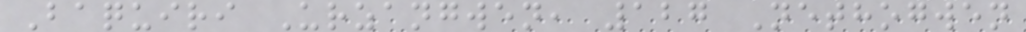Baquiri Urzangwen, 127 Nethogwen
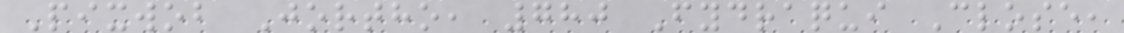Pixwob Jortho, 780 Fydraqui Close,
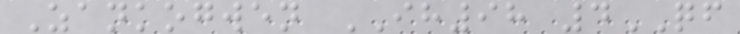Zankogwen IH98 4QF
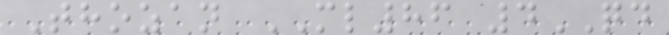Thozan ML86 4QD
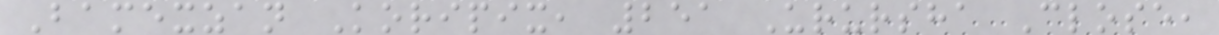Bamexzan Koripix, 251 Urursha Close,
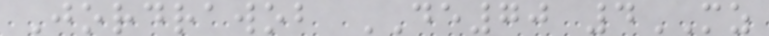Jordrawob DE70 4MZ
